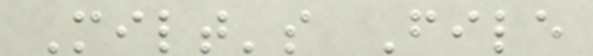Milt's File
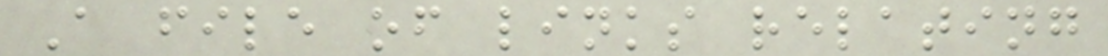A file of links relating
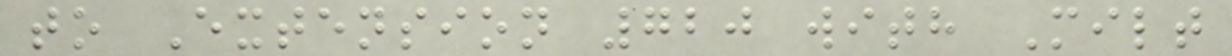to Extension 720 with Milt
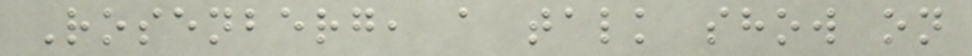Rosenberg, a talk show on
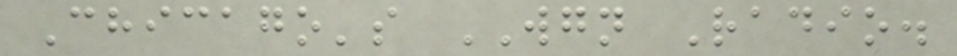Chicago's WGN Radio.
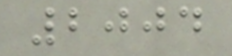2004
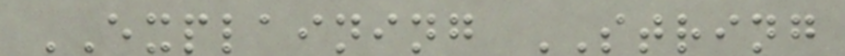EXPLAINING STRING
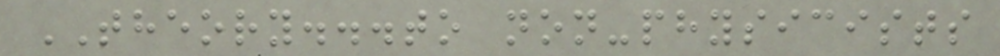THEORY...to non-physicists
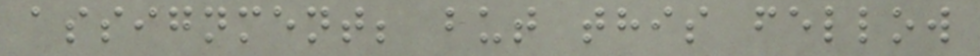assignment; but this fellow
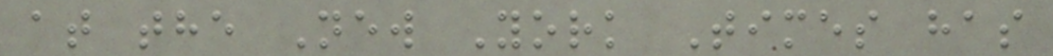at the New York Times has
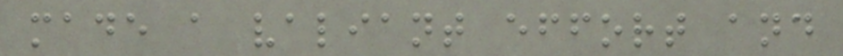made a valiant effort and
